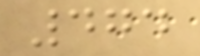474
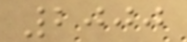2000
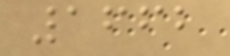1662
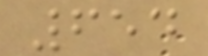654
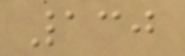130
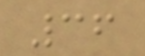36
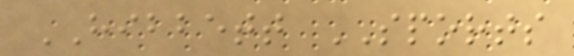HIBBETT SPORTS
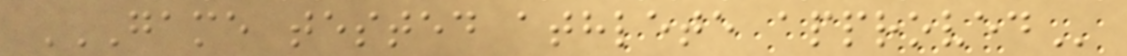GAME TESTED ATHLETE APPROVED
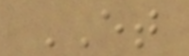ET
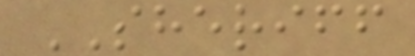SHERIFF
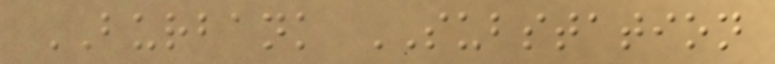BURBANK SUBSTATION
